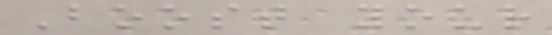Boost your
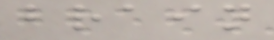brain
